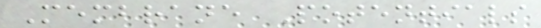Membrane Potentials
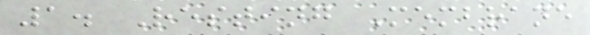1. Resting Membrane
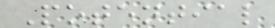Potential
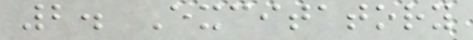2. Excitatory
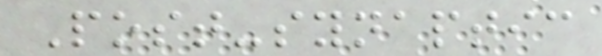Post-synaptic
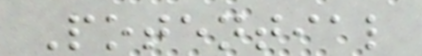Potential
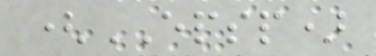(EPSP)
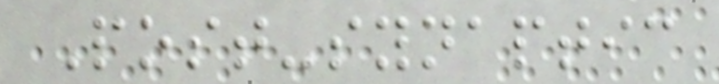Post-synaptic
